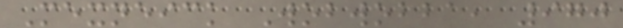Mexneick Wobwobba, 970
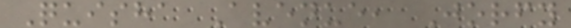Quisha Avenue, Jorfy
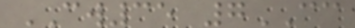CW35 7CC
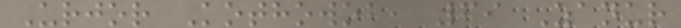Urjor Kothowob, 69 Zanur
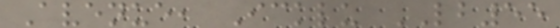Avenue, Icklu LB55
